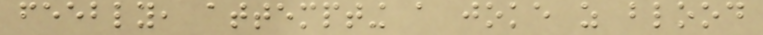feebly, attempting a joke as blood
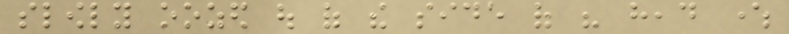slowly oozed out of the side of his head where
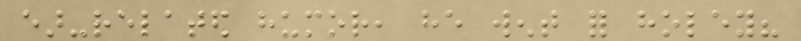ear-related humor, he went for holey?
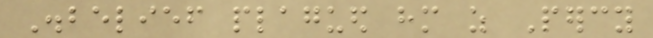Disbelief plagued him as Percy
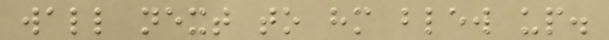wall next to him blew up.
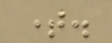time.
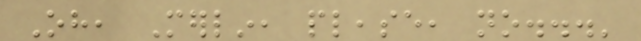Oh, Merlin, please, no...'
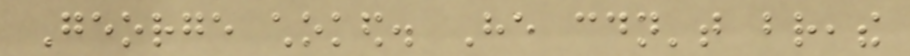George choked. He couldn't breathe
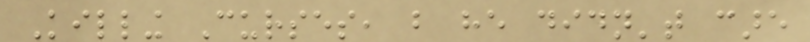Killing Curses, but he didn't care
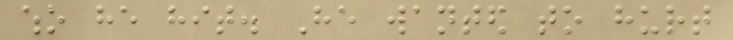who he hit. He wanted to hurt
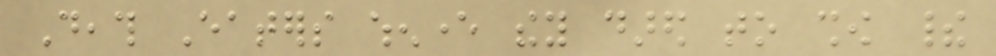Death Eaters whenever they dared to show their
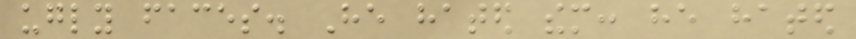ugly faces. He hated them: he hated
